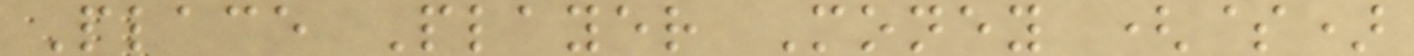Place Player Money ($)
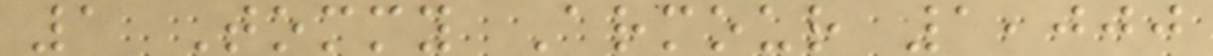1 Tommy Armour 1,000
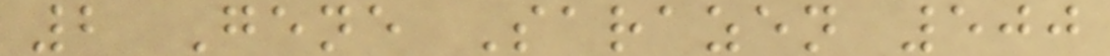2 Gene Sarazen 500
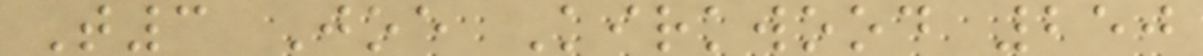T3 Joe Kirkwood 250
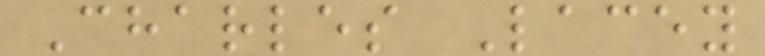Charles Lacey
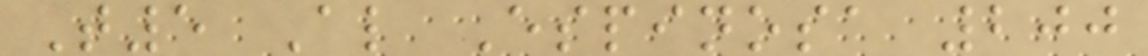T5 Al Espinosa 200
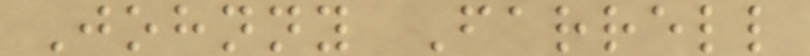Johnny Farrell
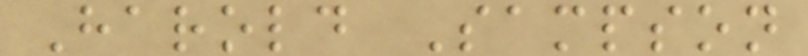Harold Sampson
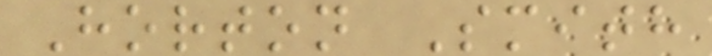Horton Smith
